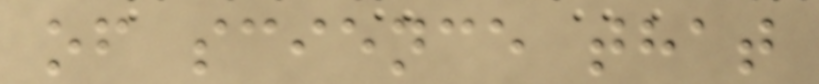of science that
